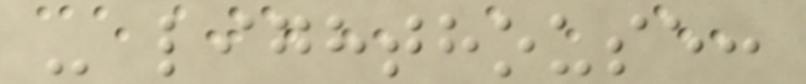- lighthouse:
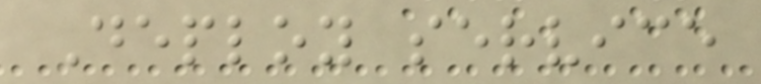Deploy service
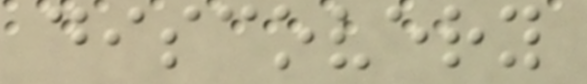discovery
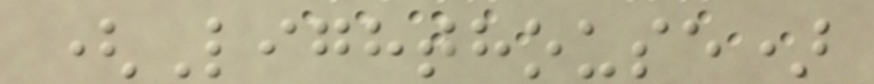(Lighthouse)
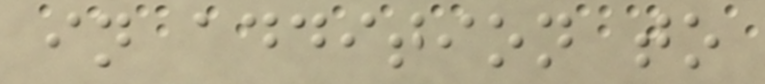in addition to
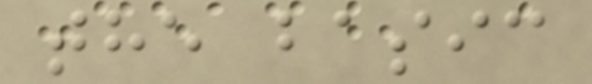the basic
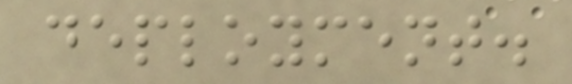deployment.
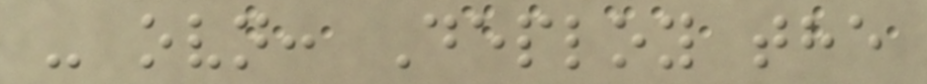- ovn: Deploy the
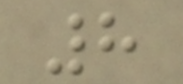8
